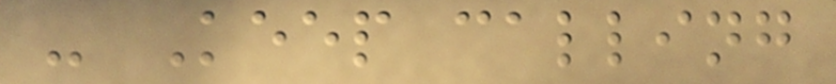- Keep calling
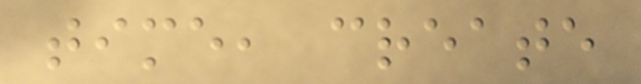time, create
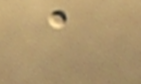a
